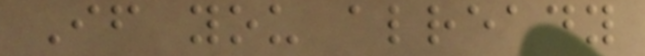If you already
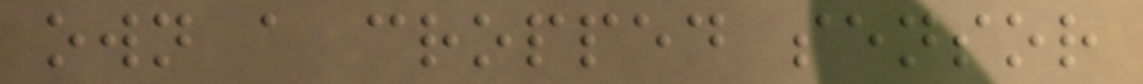own a cropped sensor
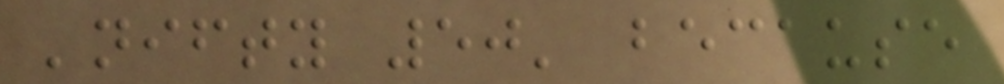'nifty 50' because
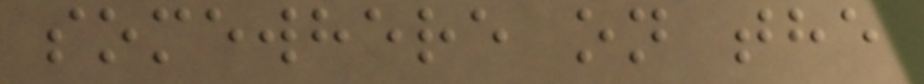somewhere on the
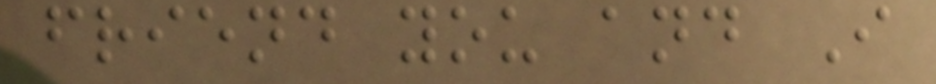friend you and I
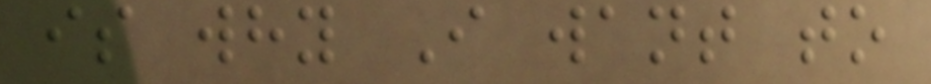is why I want to
